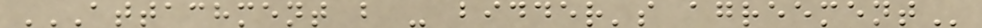ATTACHMENT B - BIDDER'S AGREEMENT
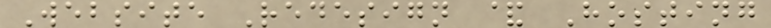Website Redesign & Hosting
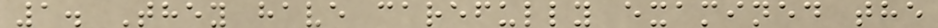1. They have carefully examined the
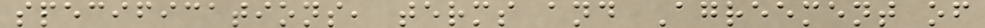specifications, terms and Agreement of
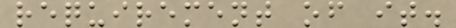requirement of it.
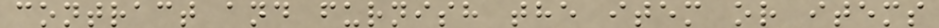contract and furnish the item or items
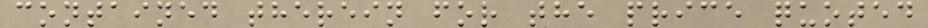contained therein for the price quoted
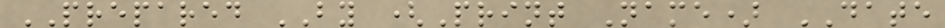PREPARED BY (Print Name) DATE
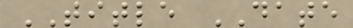TITLE DATE
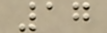17
